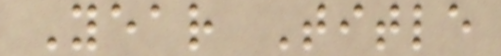Year Title
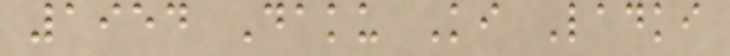1954 Daku Ki Ladki
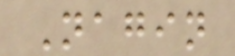Nagin
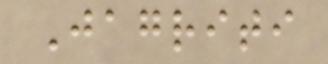Jagriti
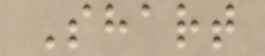Shart
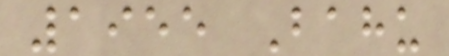1955 Bahu
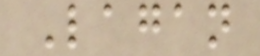Lagan
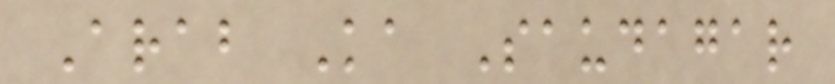Arab Ka Saudagar
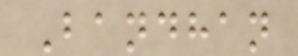Bandhan
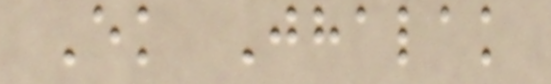Ek Jhalak
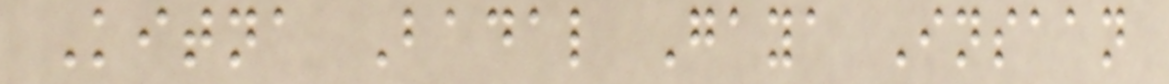Kitna Badal Gaya Insaan
